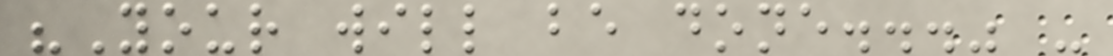"Your will be done..." -
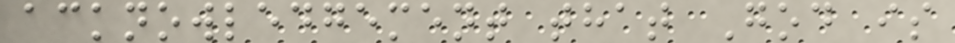acknowledgement that God is
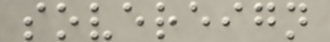sovereign
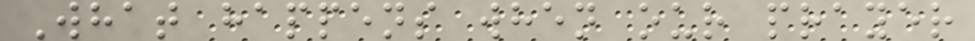What happens when our prayer
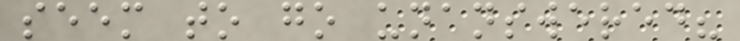seem to go unanswered?
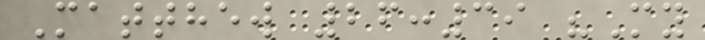Matthew 26:39 "My
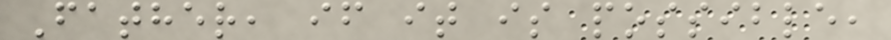Father, if it is possible,
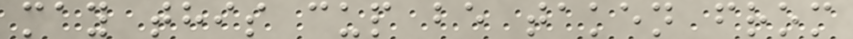may this cup be taken from
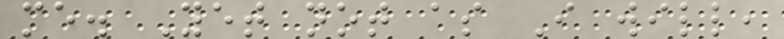me. Yet not as I will,
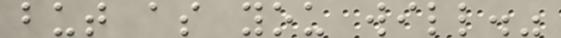but as you will."
